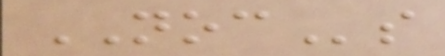NOCs
